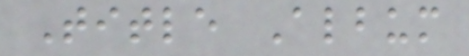Title Album
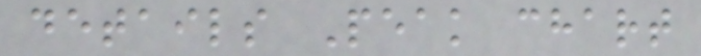details Peak chart
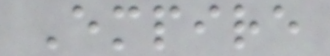Empire
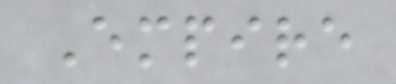Empire
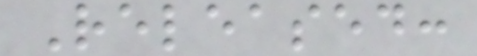Released:
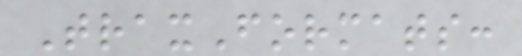TraxFormats:
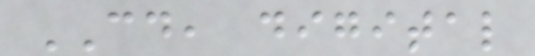CD, digital
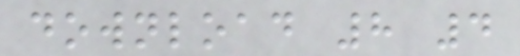download 8 4
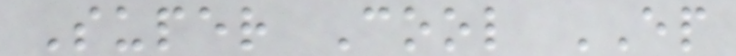Super Cool EP
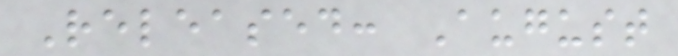Released: August
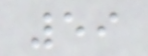59
